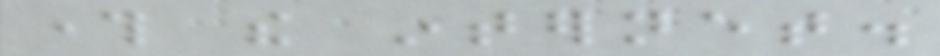through the internet.
